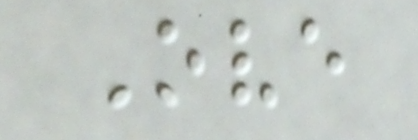Ove
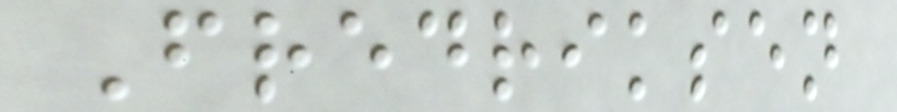Fredriksen
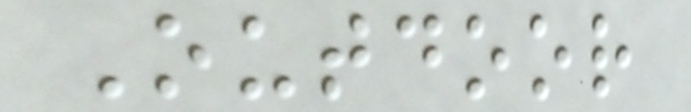Outdoor
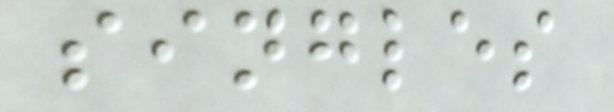singles
